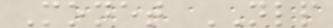Monet NLP
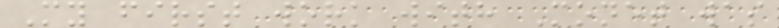My first work with Monet was
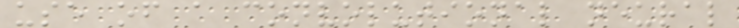use of a convolutional neural
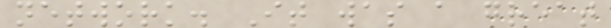network. It was a great
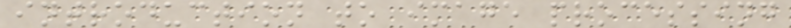introduction to image processing
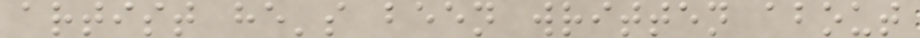artist he's been written about
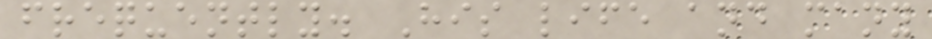frequently. His life and many
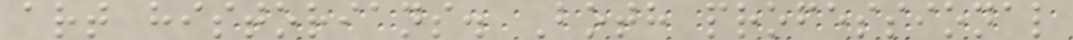art historians. Both professional
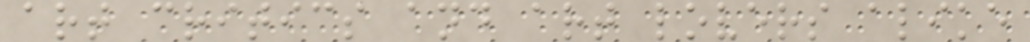art critics and art lovers alike
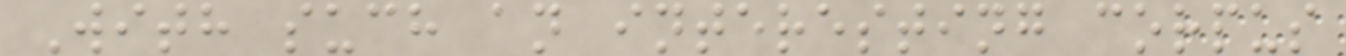With such an interesting corpus
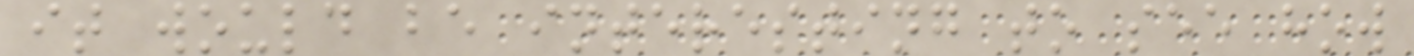it would be interesting to see how
